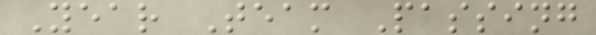Year Team Passing
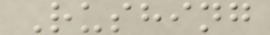Rushing
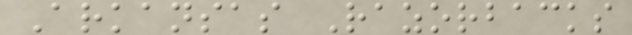Arkansas Razorbacks
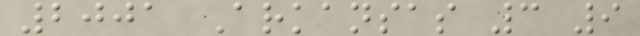2001 Arkansas 3 9
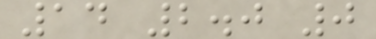14 2.0 0
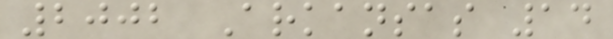2002 Arkansas 14
